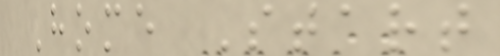Home Start
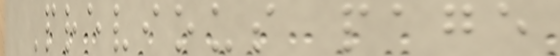Previous page
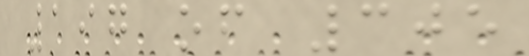197 of 305
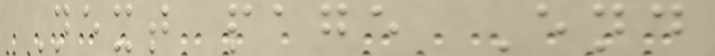Next page End
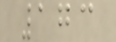173
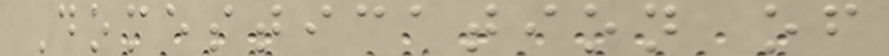Domestication of
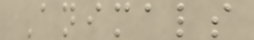Animals
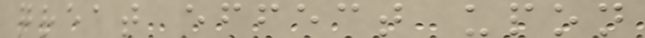great effect upon
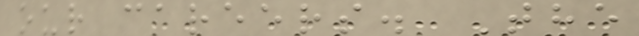our careers. The
